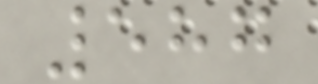587
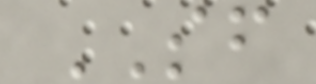SF
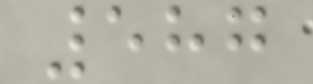587
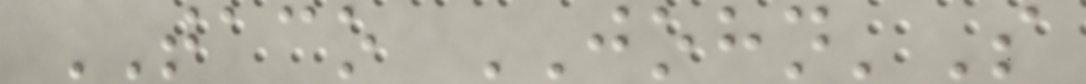TACO JOHN'S
